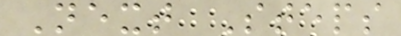Next Steps
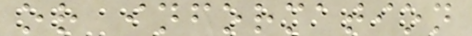or information
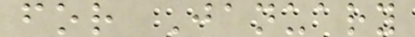for January
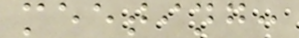meeting:
